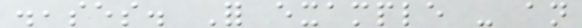diseases. For example - an
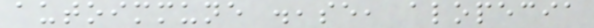autoimmune disease, alopecia
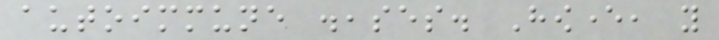autoimmune diseases. However, you
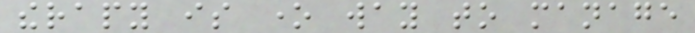therapy is one way to manage
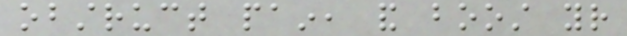obstruct pain, and boost your
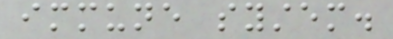immune system.
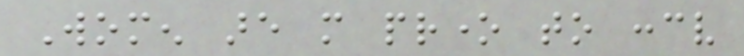Women are more prone to conceive
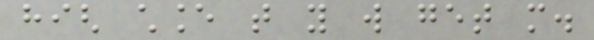high chance that you will get more.
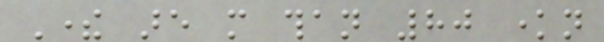There are more than 80 known
